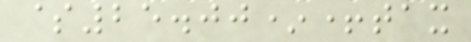$25.00*+tax
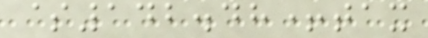$142.48+tax
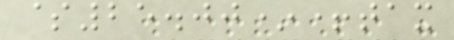$25.00*+tax
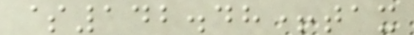$142.48+tax
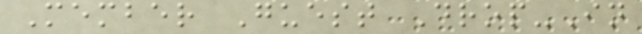Member Guest Drop-In
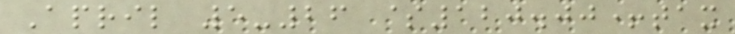April 5-26 $120.00+tax
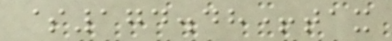$174.48+tax
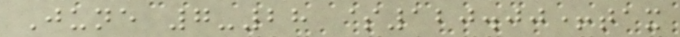June 7-28 $120.00+tax
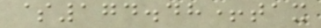$174.48+tax
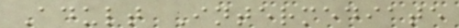Adult Intermediate
